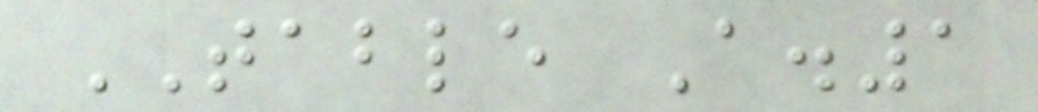TABLE A.1
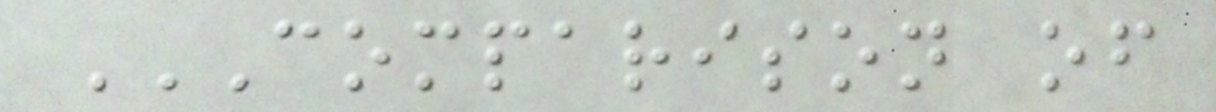COMPARISON OF
